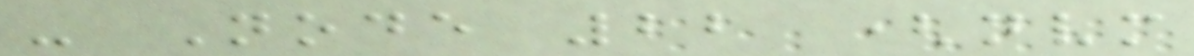- Node 22 (nvm
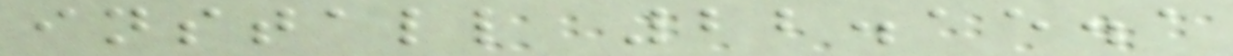install 22.15.1
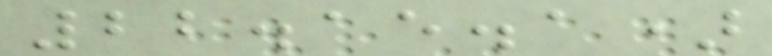22.15.1)
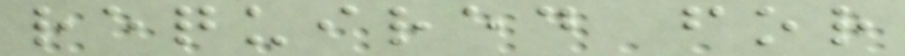required for
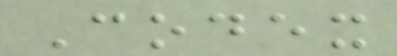Codex
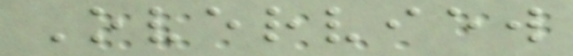Overview
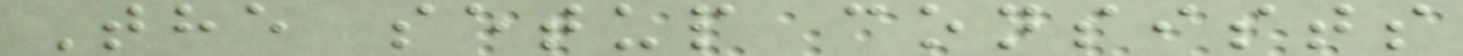The setup consists
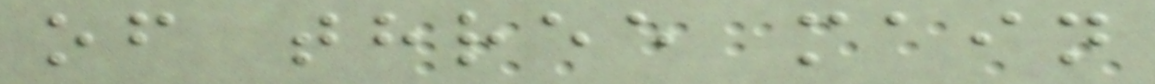of three main
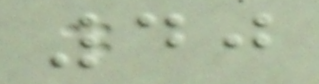40
